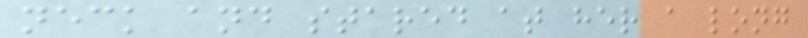neck and stared at her a long
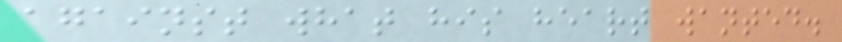against what his heart wanted.
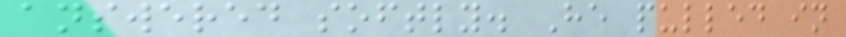answered softly. He pulled in
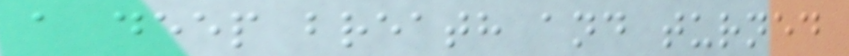a deep breath and turned
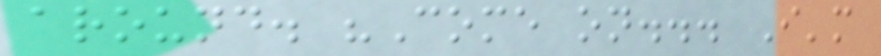around. "Come on... I'm
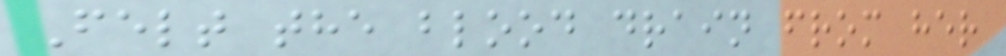Felt the blood drain from her
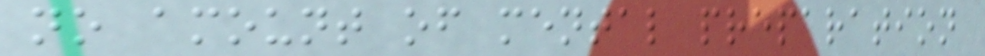no amount of mental preparation
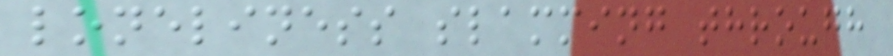loneliness slamming through
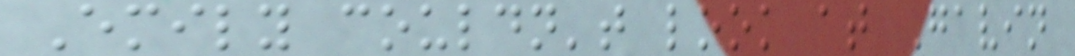Emily couldn't look at Gavin
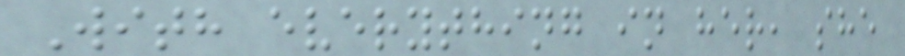With everything in her, she
